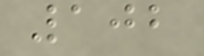102
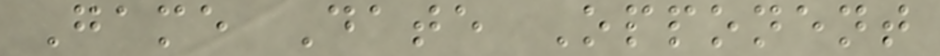Game Date Opponent
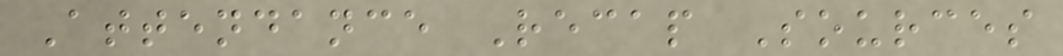Attendance Recap Sources
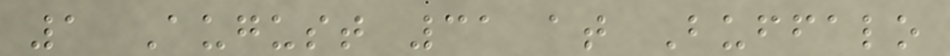1 August 31 at Buffalo
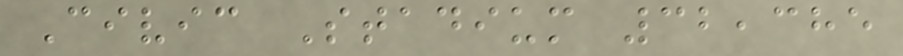Civic Stadium 32,385
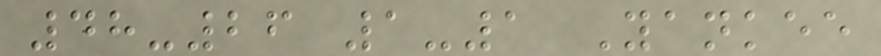48-26 1-1 Yankee
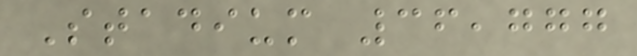Stadium 36,777
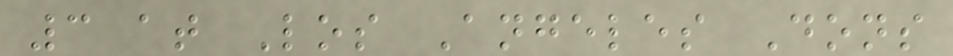3 at Los Angeles Dons
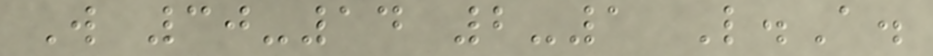W 30-14 2-1 L.A.
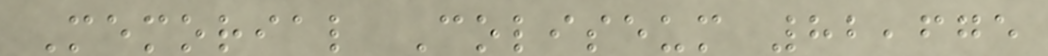Memorial Coliseum 82,675
